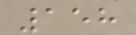158
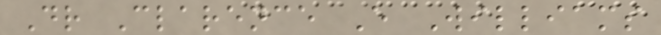Dr Clarence E Williams
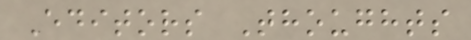Editors Thoughts
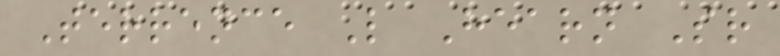Terrence L Hearn Sr
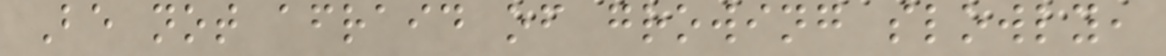Be not afraid of growing slowly,
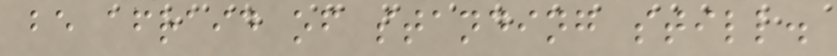be afraid of standing still.
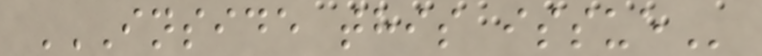INSIDE THIS ISSUE
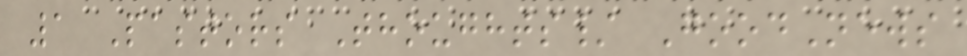1 Pastors Thoughts/ GoodNews
